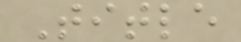Title
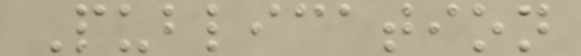Publication
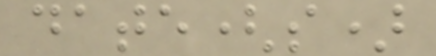date(s)
